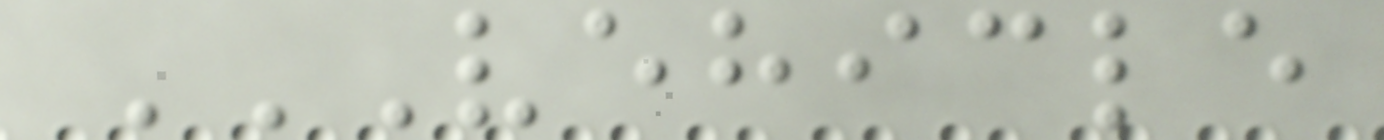VEHICLE
